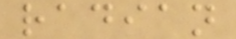radian
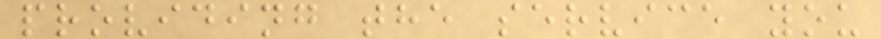providing the service you
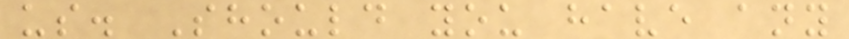us. Should you have any
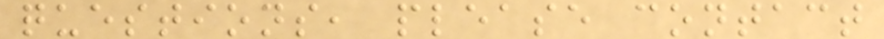questions, please contact
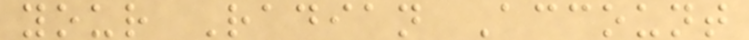your Radian Account
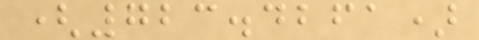(723.4261)
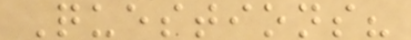Questions?
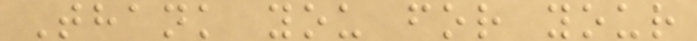Thank you for your
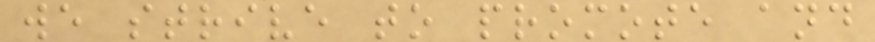we strive to promote and
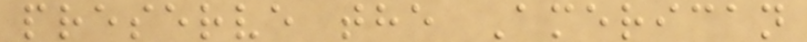preserve the American
